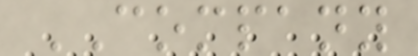COMPANY
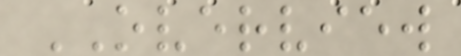OVERVIEW
